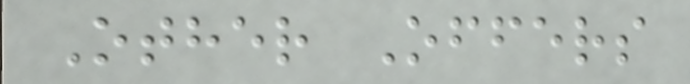Other Offers
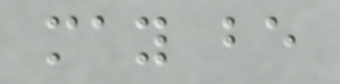may be
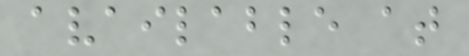available at
